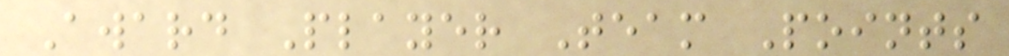Award Player Team Points
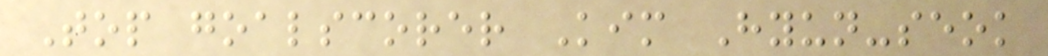Top goalscorer Kim Hyun-seok
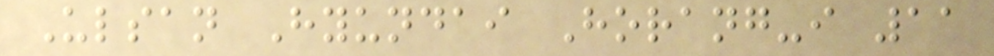Ulsan Hyundai Horang-i 11
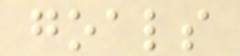goals
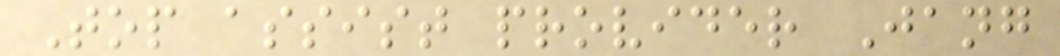Top assist provider Jang
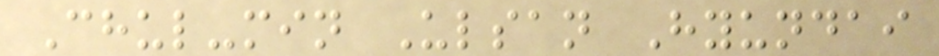Chul-min Ulsan Hyundai
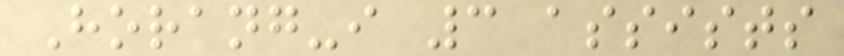Horang-i 3 assists
